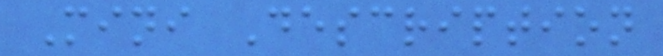Mini Description
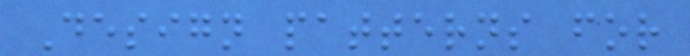Design patterns for
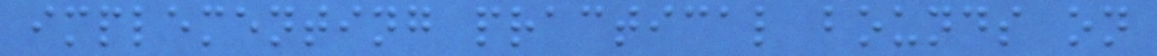implementing practical bounds on
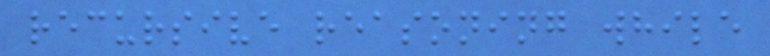recursive reasoning while
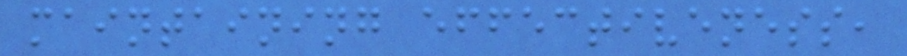maintaining effectiveness,
